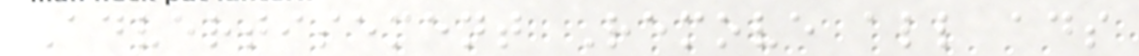Advertisement Remove all ads
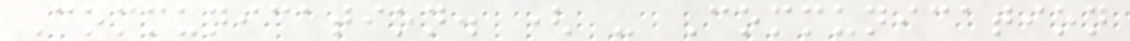Communication. ( - Communication
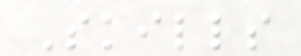Skills
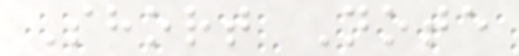Short Note
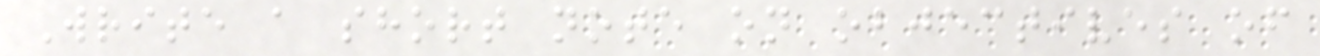Write a short note on objectives of
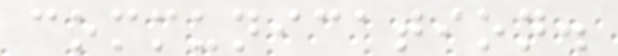communication.
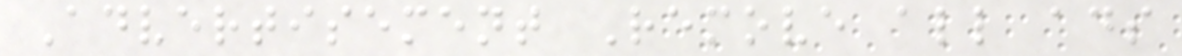Advertisement Remove all ads
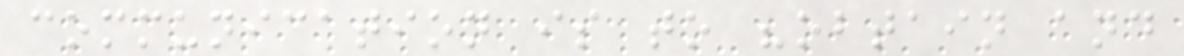communication is to "obtain and
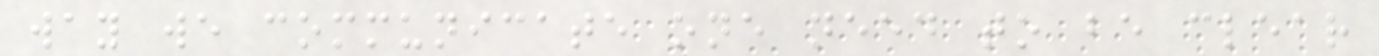way we communicate one need to be clear
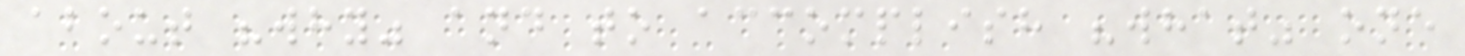about "why" and to accomplish "what" one
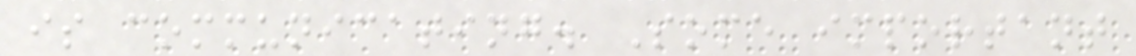is communicating. Some important
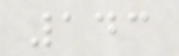143
